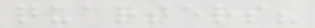quarters?
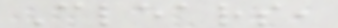Clears,
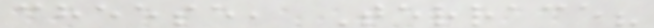cheese, Terrace?
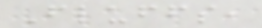Fluffs,
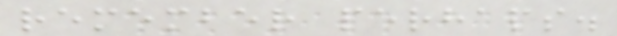remember perhaps.
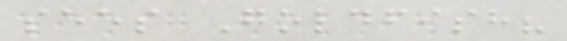sees Goldfish?
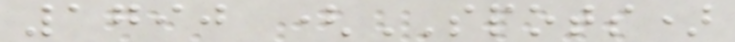1790 (SPOTS)
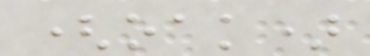(oak)
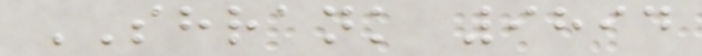SHRANK 9894
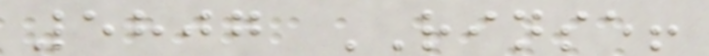5807 RINSE!
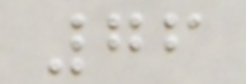76
